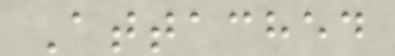Attached
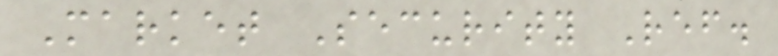Market Security Ref.
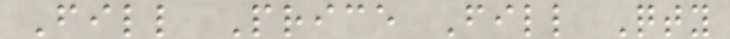Fill Price Fill Qty
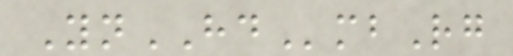YnHDmbRg
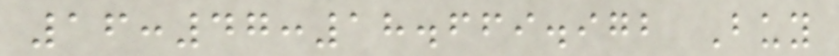16:47:18.669.972 Buy
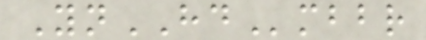YnHDmbbr
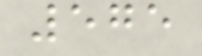575
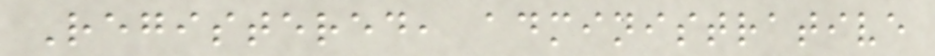Registered, administrative
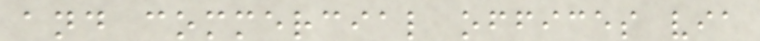and commercial offices via
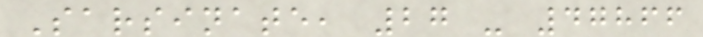Sarsinate, 27 - 47866
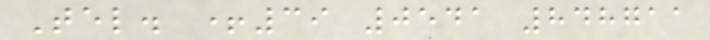Tel. +39 0541 848711
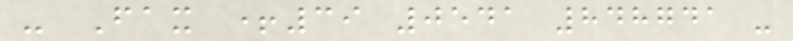- Fax +39 0541 848741 -
